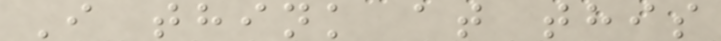I think at this
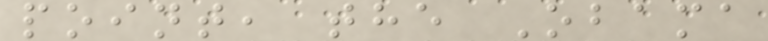point, the Obama
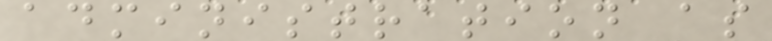administration as
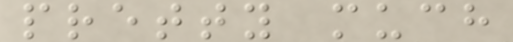pretty much
